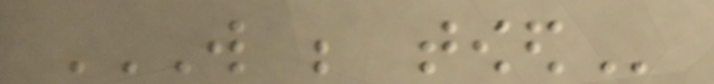WILL BE TOWED
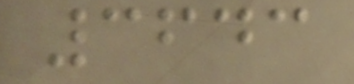3643
